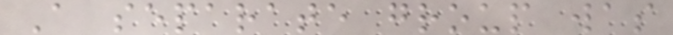A separate group was
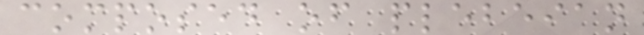composed of plebeian
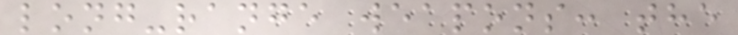long-range weapons: the
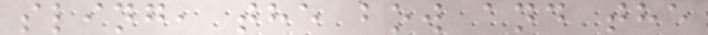sling, the bow and the
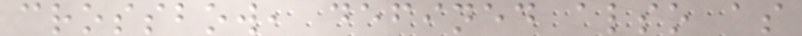crossbow, defined also as
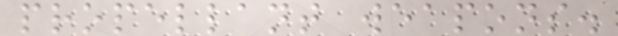propellant weapons.
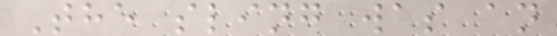The sling was an
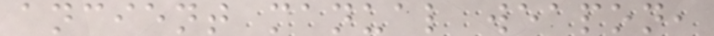ancient manual weapon,
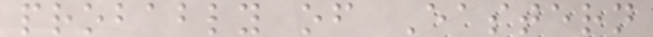probably of Eastern
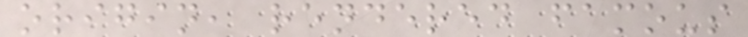origin, rendered famous
